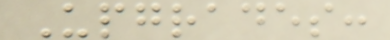Upgrades:
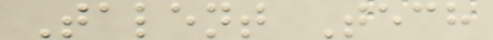Talent Tech
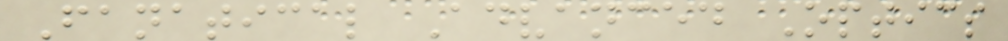Fanatical Advanced Optics
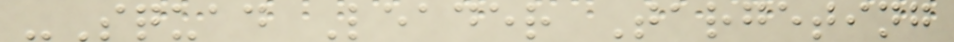-Squad Leader Targeting
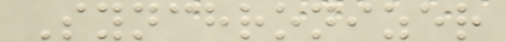Synchronizer
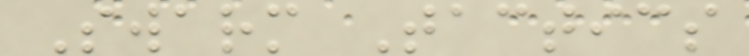Swarm Tactics
